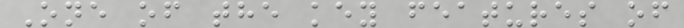One of the key features of
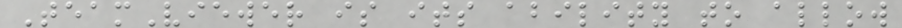TeamViewer is its ability to allow
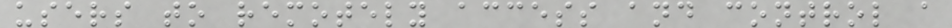users to remotely access and control a
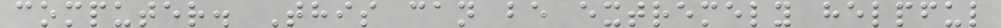computer. This can be extremely helpful
